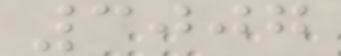3007
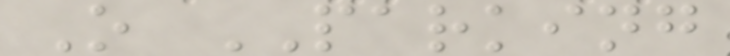O PARKING
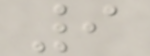9
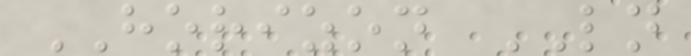HORIZON LN
